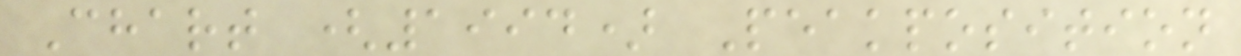Chart (1994) Peakposition
